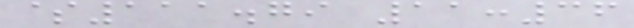$111.79 11:36
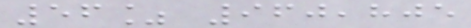56% 960,805
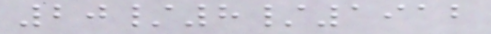20/8/1912
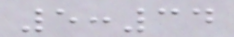5:34
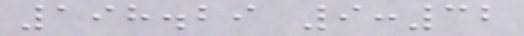198.29 9:32
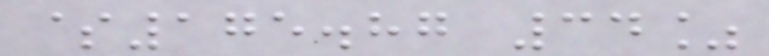$175.87 34%
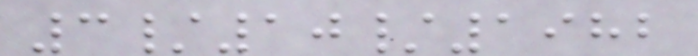3/10/1982
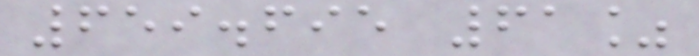659.695 61%
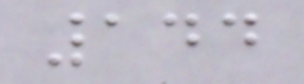144
